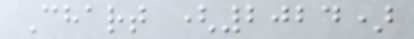Chart (2024)
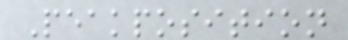Peakposition
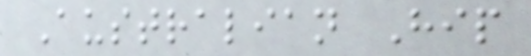Australian Hip
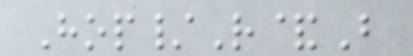Hop/R&B
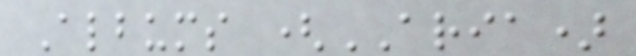Albums (ARIA)
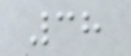38
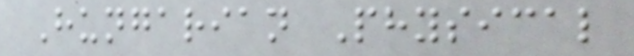Hungarian Physical
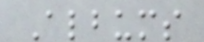Albums
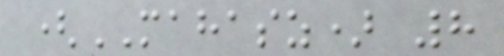(MAHASZ) 8
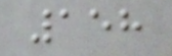158
